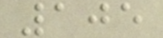105
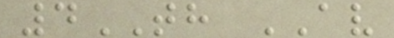4TH AV
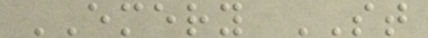EMERY ST
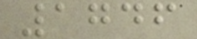1746
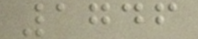1746
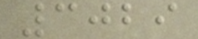3029
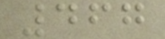467
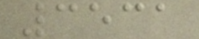3531
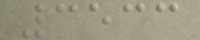3533
